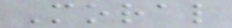Moral
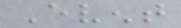Event
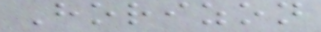Horizon
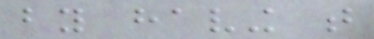by having that
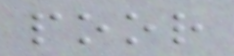poor
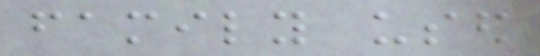family used
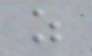as
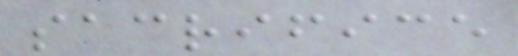sacrifice
